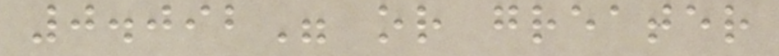0.092" or greater
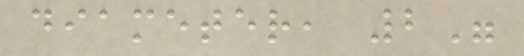diameter, 2"
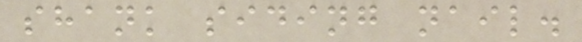shank siding nail.
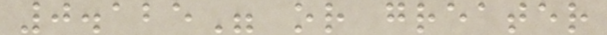0.125" or greater
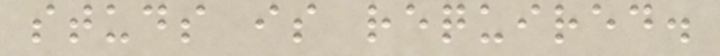studs is required.
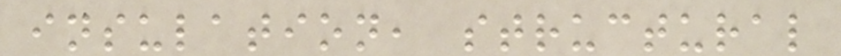insulation, structural
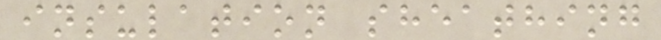insulation sheathing
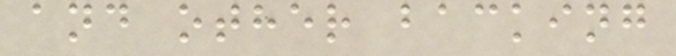and other backing
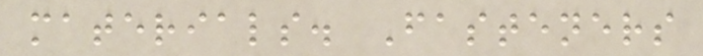materials. Fasteners
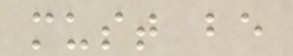must be
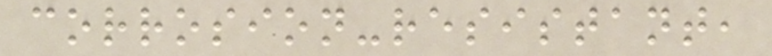corrosion-resistant,
